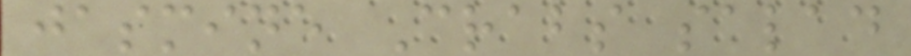jasmine Crabs salad
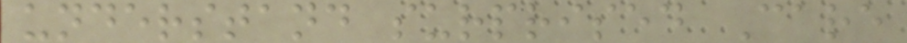understand surprised Care
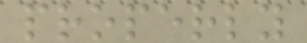properly
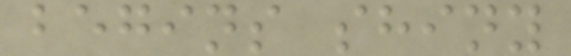begins shiny
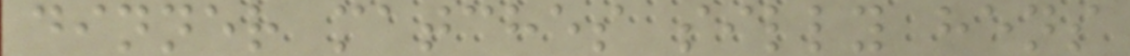dinner matches silly hens
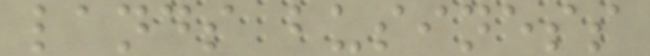lands business
